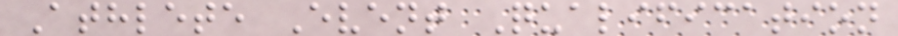Athlete Event Qualification
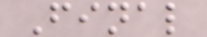Final
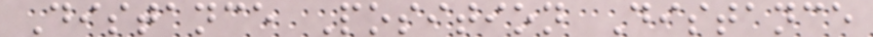Distance Position Distance
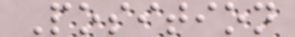Position
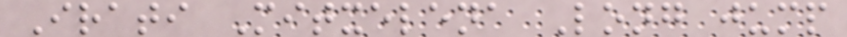Irati Mitxelena Long jump
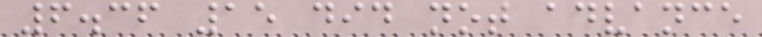6.36 15 did not advance
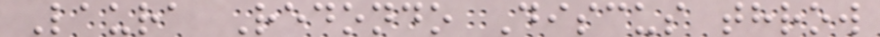Laura Redondo Discus throw
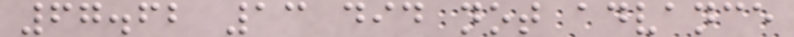67.62 13 did not advance
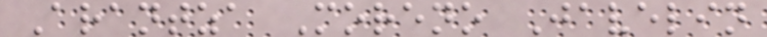Arantza Moreno Javelin
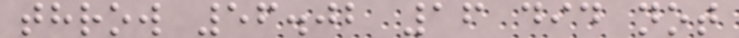throw 56.02 16 did not
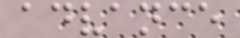advance
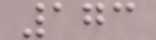173
